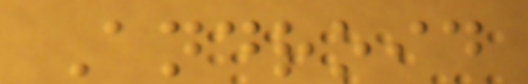Android
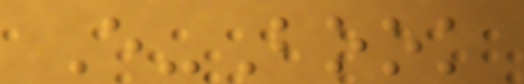E-Book
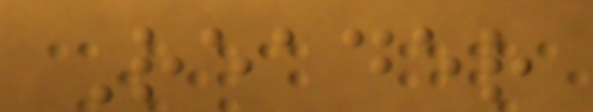Reader
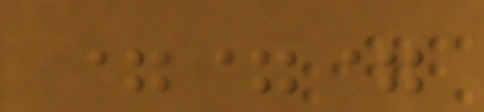===
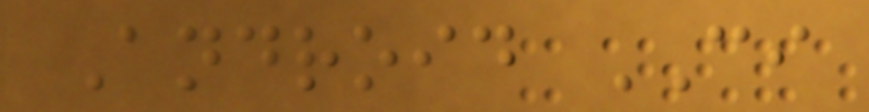Android CI
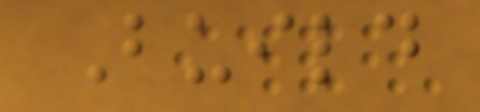Build
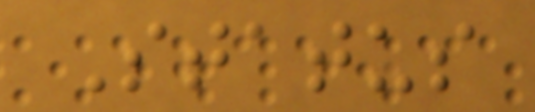Status
